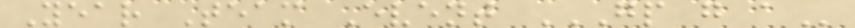Year Team Event GP G A
